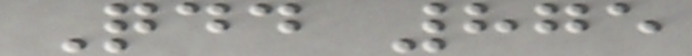Qdd 875
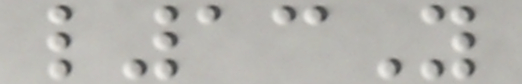l13Y
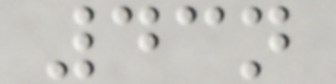43n
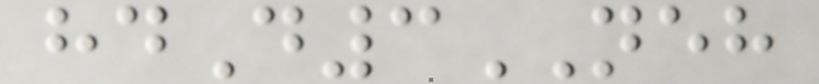hdD3NEH
